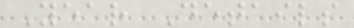Year Details
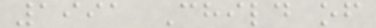1991 Child of
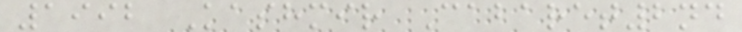1992 Kashmir Cabaret2nd
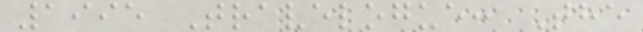1995 Travelogue: The
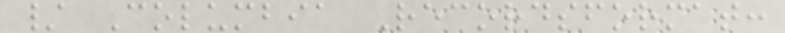/ Columbia Recordsformat:
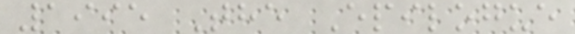1995 The Epilogue
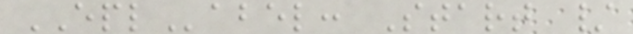EPLabel: Start /
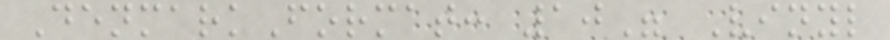DenmarkFormat: 10" Vinyl
